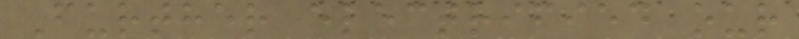Further electrified our
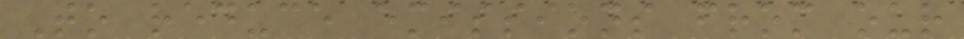To reduce emissions from our
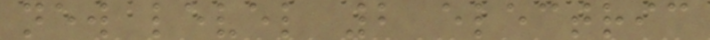new level 2 electric
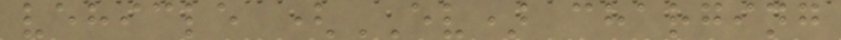vehicle (EV) charging
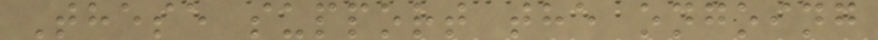These support the ongoing
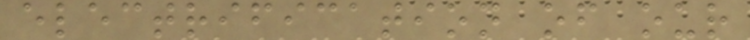electrification of our
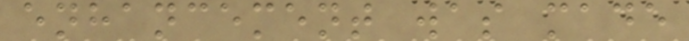enhancement was made
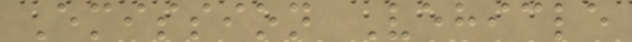Emission Vehicle
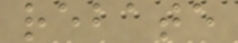rebate
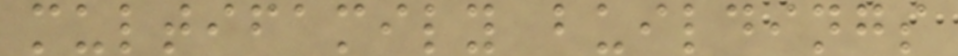multifamily buildings
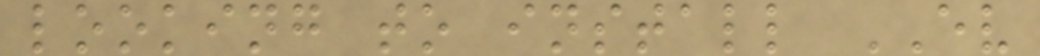looking to install EV
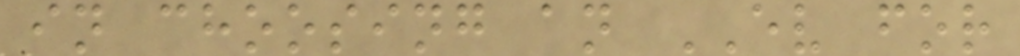in choosing an EV for
